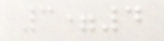3=4
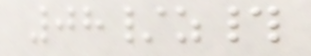08/z#
